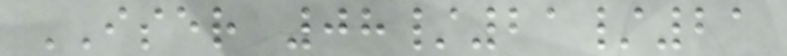ISER 08/21/21
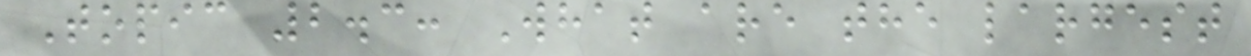Topic 2.3: What are the largest
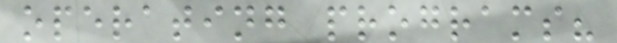operating programs?
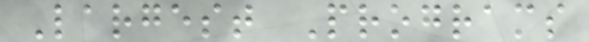Largest Programs
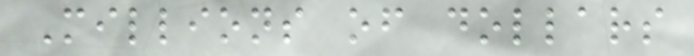Millions of dollars
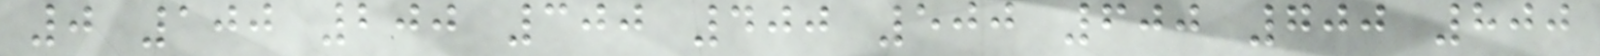0 100 200 300 400 500 600 700 800
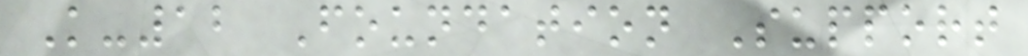K-12 Foundation Support
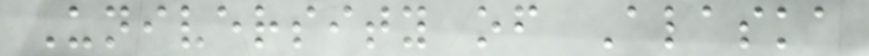University of Alaska
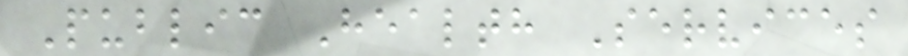Public Health Services
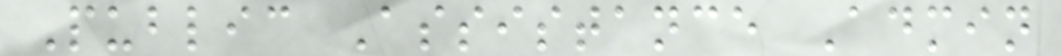Public Assistance Admin
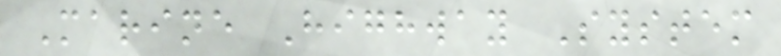Marine Highway System
